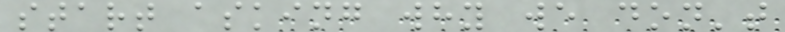start asking why we don't
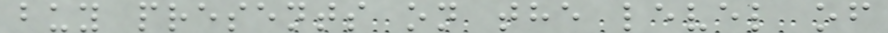buy presents on the level of
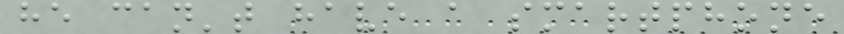he can't have a smartphone
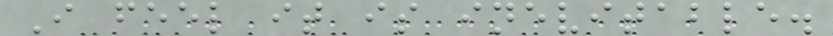I feel it is inevitable.
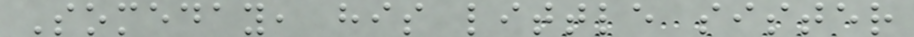Someday, his little sister
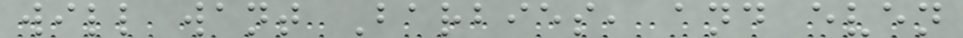will want Barbies, and even
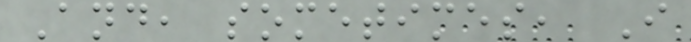And, sometimes, I
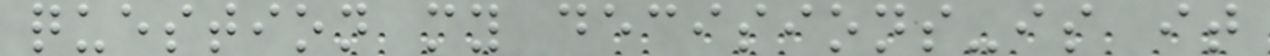question my decisions-is it
